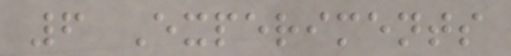6 Experiments
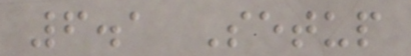6.1 Setup
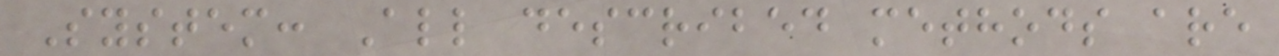System: All described methods are
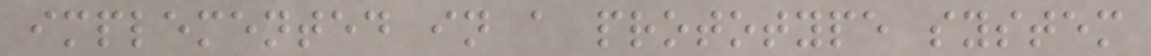implemented in a prototype system
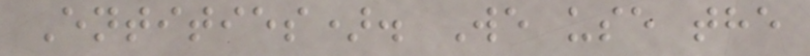Entities). We use the
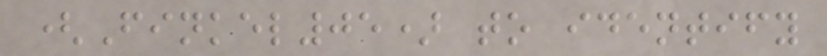(Finkel05) to identify
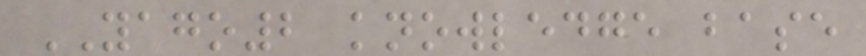YAGO2 knowledge base
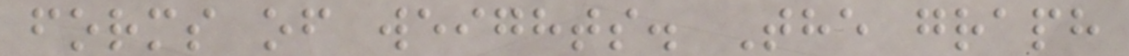forms of weights. The graph
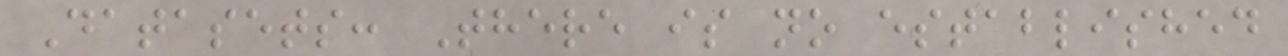Datasets: There is no established
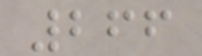266
